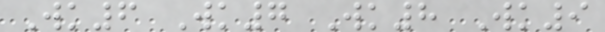Wk6 Wk7 Wk8 Wk9
